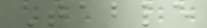Table
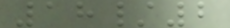18/2
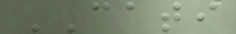CATI
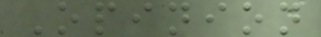Opinion
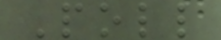Poll
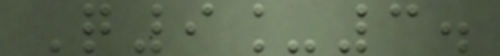Q9_3.
